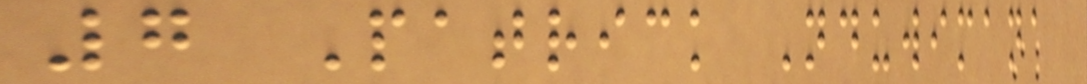7 Patrick Nduwimana
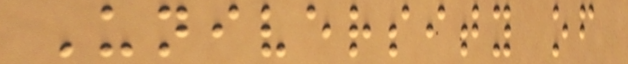University of
